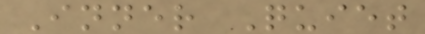Inner Quiet
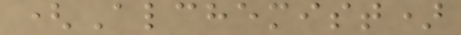(Alchemist)
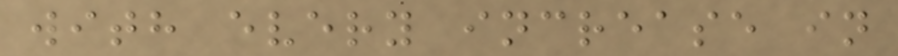with every increase in
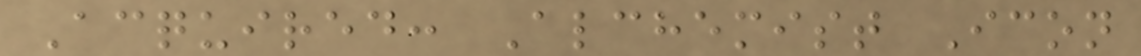Acquired: Alchemist Icon
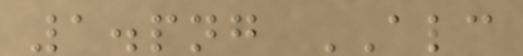1.png ALC
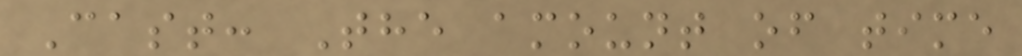Cast: The amount of time
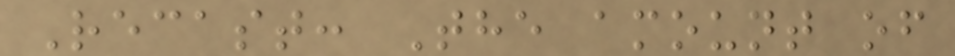Recast: The amount of
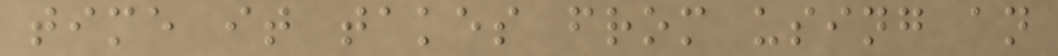time it takes from using an
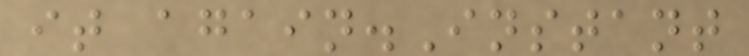it again.Instant
